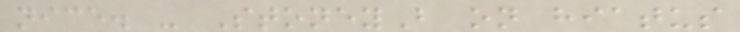nice. - StoneyB on hiatus
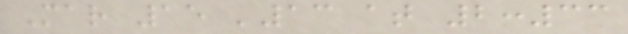Mar 15 '13 at 2:33
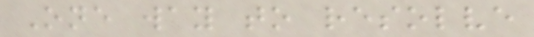One way to resolve
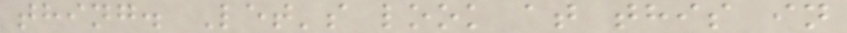thing. Let's look at this in
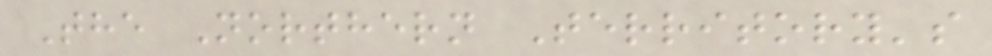The Northern Territory's
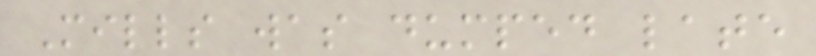Mills was dumped late
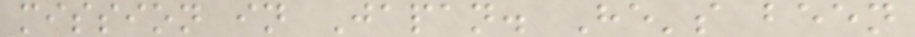mission in Japan. He's been
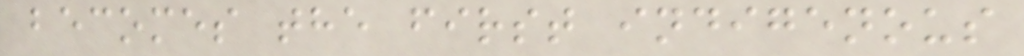becomes the first indigenous
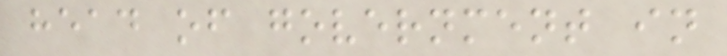head of government in
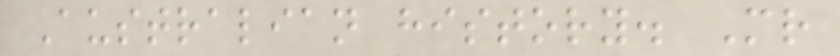Australian history. Mr
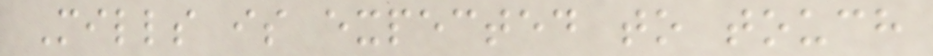Mills is expected to touch
